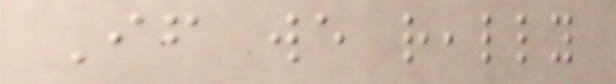If we really
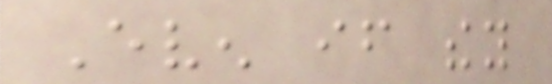Even if they
